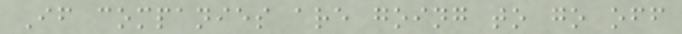If companies are going to go off
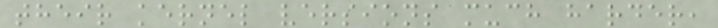their kernel versions much harder,
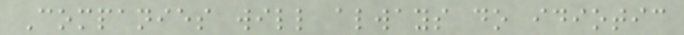Companies will always do idiotic
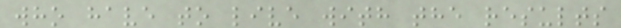who have to live with the results
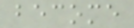become
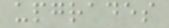upgrades
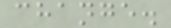change.
